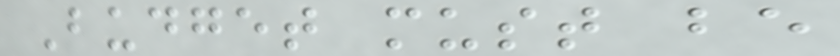Budget must be
